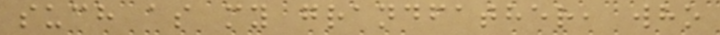such as my grandfather, who
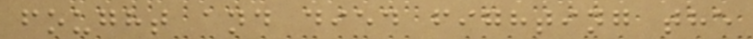fought and died fighting the
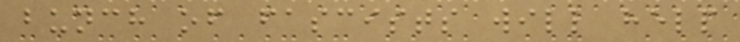bunch of fascists will help
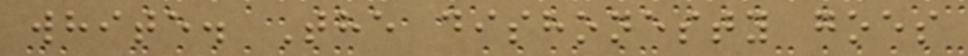white. The dishonesty goes
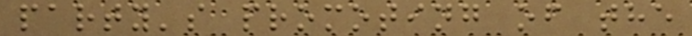party's promoting of the
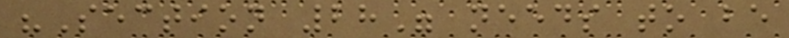"Section 28" needs to be
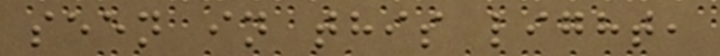seen in this light,
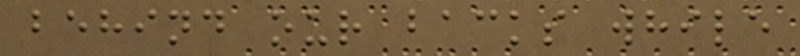behind our backs while
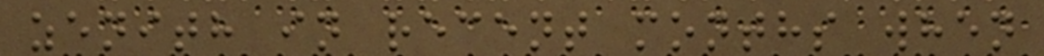zenith in recent months when
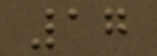17
